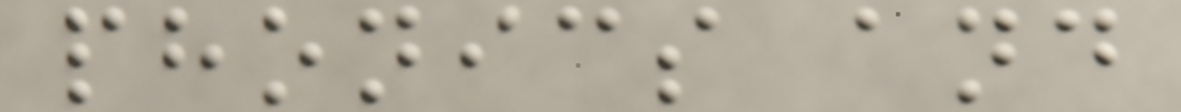phonics and
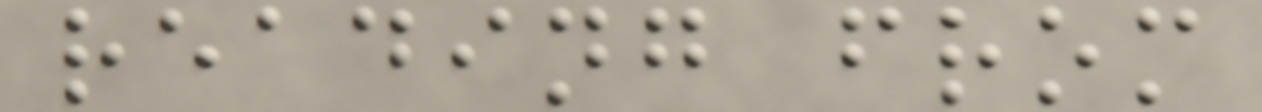reading from
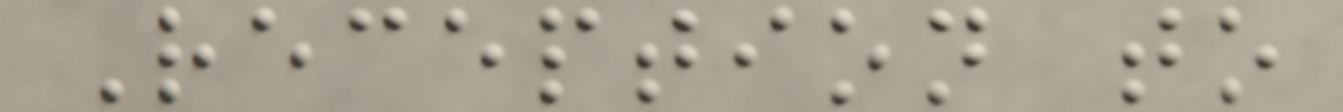Reception to
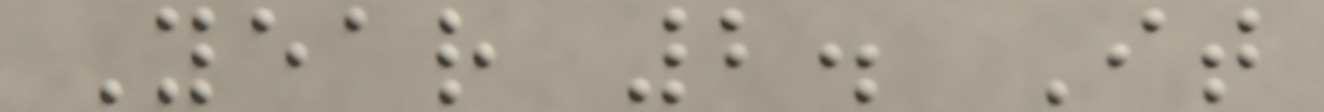Year 2. It
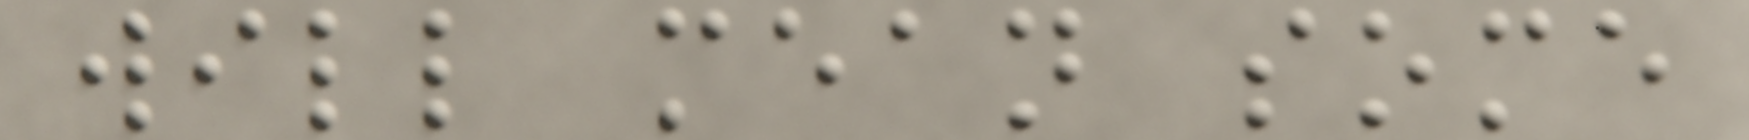will mean some
